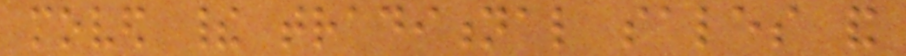moved their traditional sales and
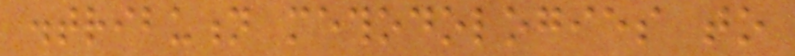distribution methodologies to
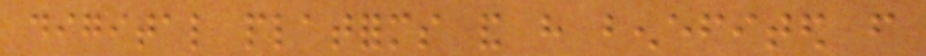digital platforms and have benefited from
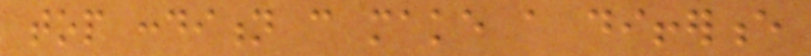top condition can make a difference
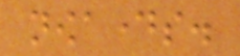nowadays.
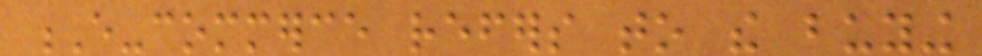E-commerce refers to the buying
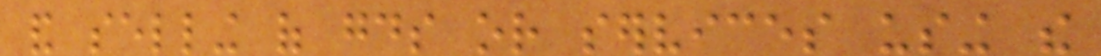and selling of goods or services using the
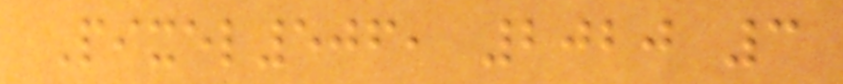Pixel506, 2020 3
